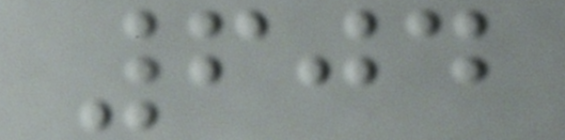604
